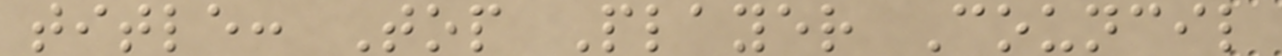title: Top Player Council
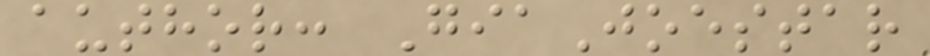author: GiaJoestar
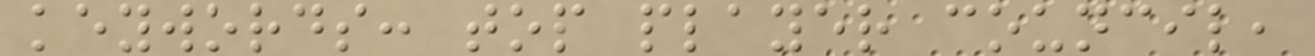keywords: top player council,
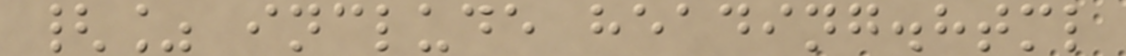{% include heading.html
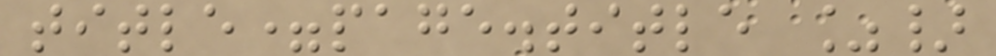title=page.title %}
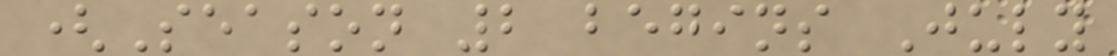(Season 2 begins July
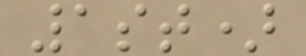1st)
